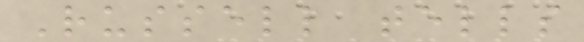Russell tells
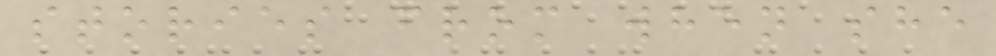stories from when she
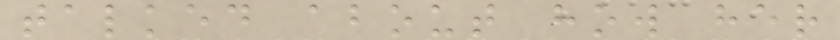talked about how her
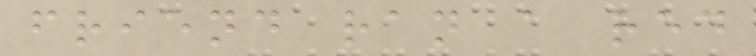friend ran a red
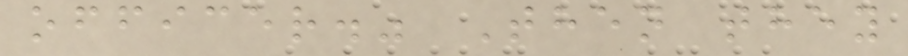officer." Then they
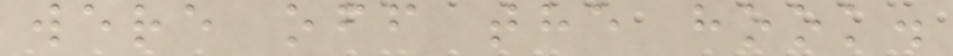were off the hook.
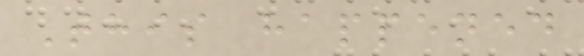This happened
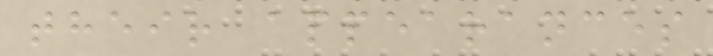their appearances
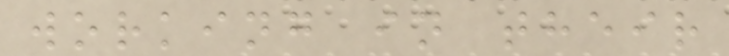working in their
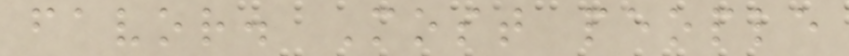favor. Most people
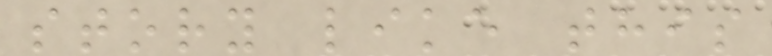story like this
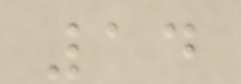14
